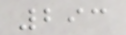293
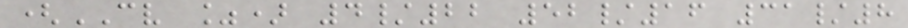(CV %) 4/22 52/16 31/8
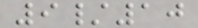9/10
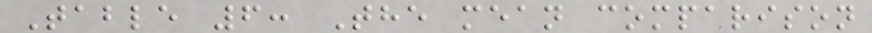Table 6: The mean comparison
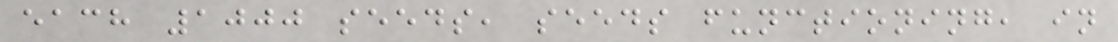each 1000 seeds, seeds functioning, in
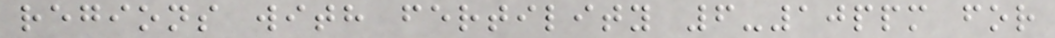regions with fertility 6-10ppm for
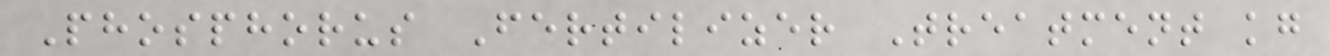Phosphorus Fertilizer Treatment kg
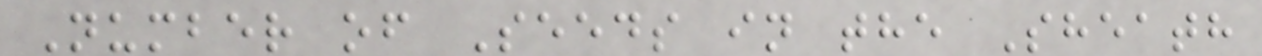Number of Seeds in the Sheath
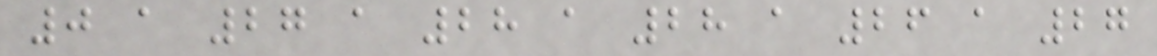0 a 27 a 28 a 28 a 26 a 27
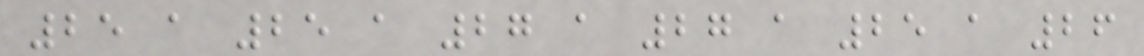25 a 25 a 27 a 27 a 25 a 26
